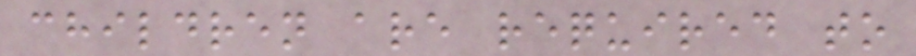children are required to
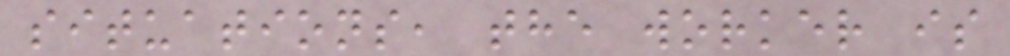situations, the worker is
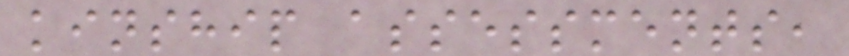kinship assessments,
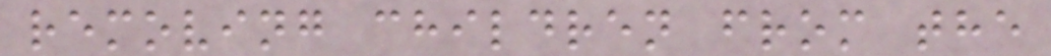removing children from the
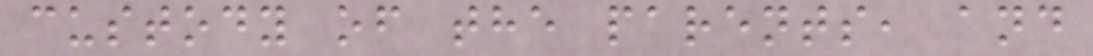custody of the parents, and
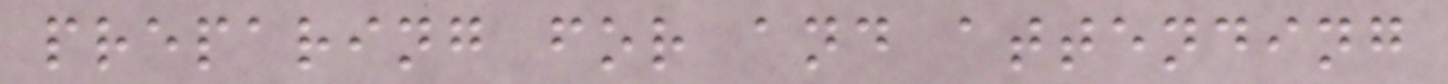preparing for and attending
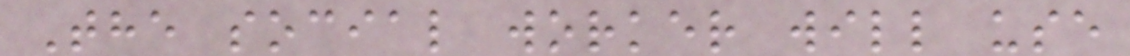The social worker will use
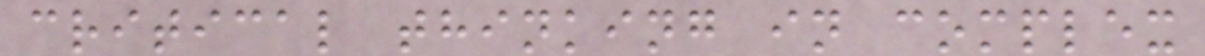critical thinking in complex
